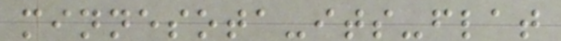minnesota-its-flat
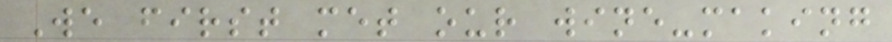We first met our wine-making
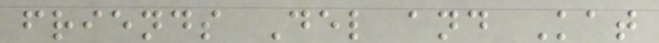friends Del and Kat
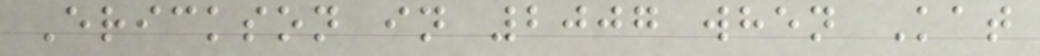Erickson in 2007 when Kat
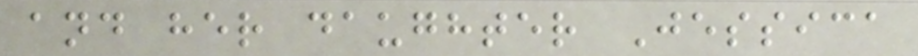and her daughter Jessica
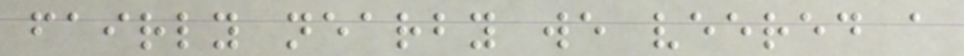fairly nearby we veered a
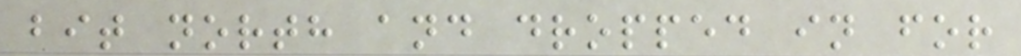bit north and dropped in for
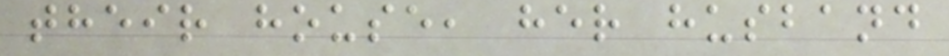their house, her husband
